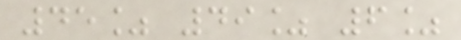45% 49% 6%
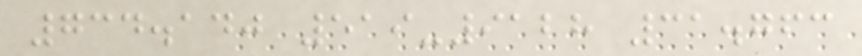734.140 519-9128 31.763
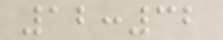12:32
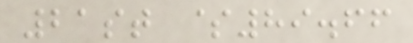21st $89.66
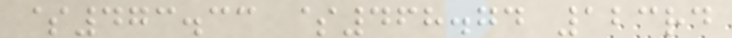$473.33 $468.74 123rd
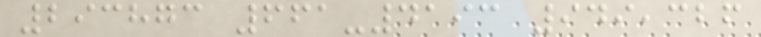293873 661-4193 949,326
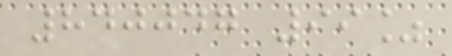840047 99%
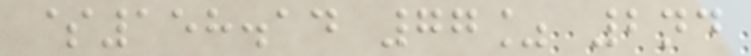$158.14 77% 2nd
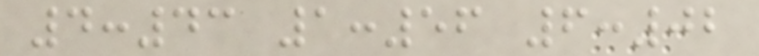4:43 1:56 6:02
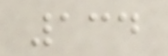134
